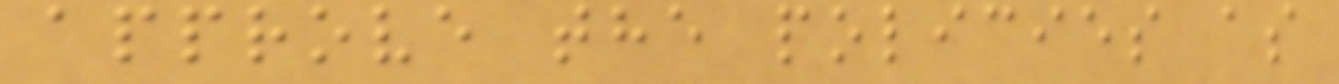approve the policies as
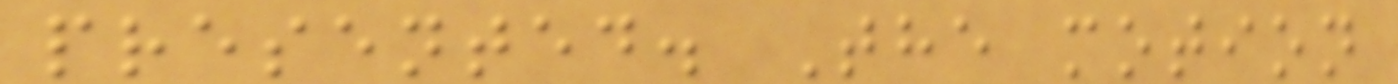presented. The motion
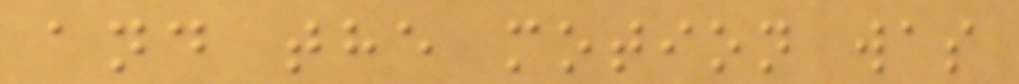and the motion was
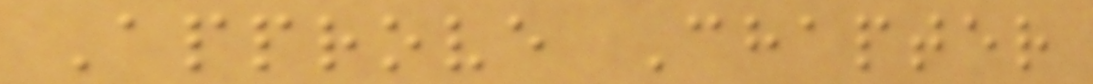Approve Chapter
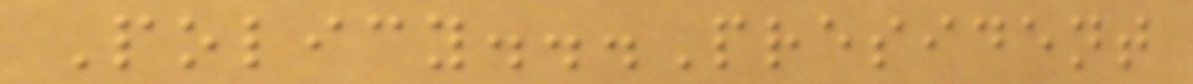Policy...President
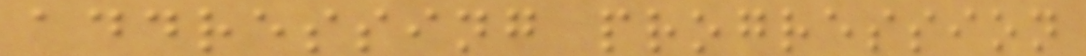addressing progression
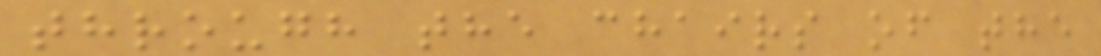through the chairs of the
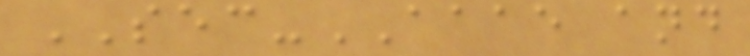SEC-AAAE and
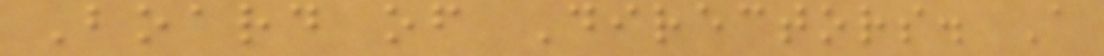Board of Directors. A
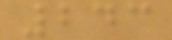243
